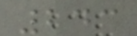243
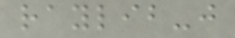raylib-j
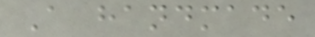A handmade
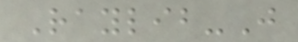Raylib-J
